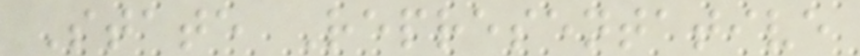State Representative
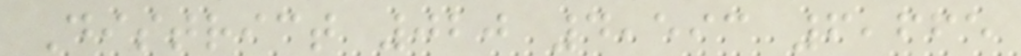District 020 4,593 6,665
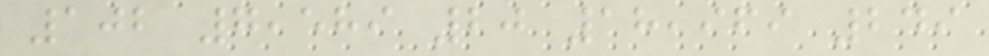102 7,589 20 18,969 249
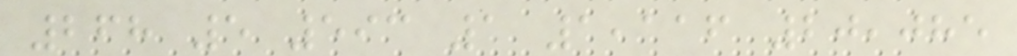268 5 593 1 1,116 20,085
